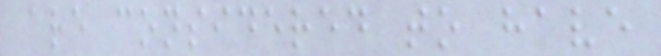are considered to have
